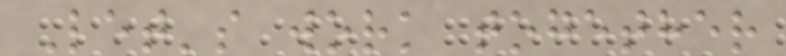Let's work together
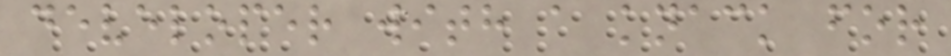developer with a knack for
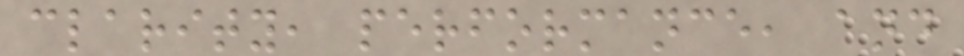clarity, performance, and
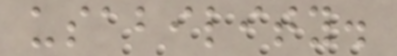usability.
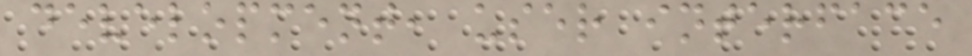development, user interface
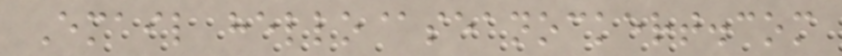Email hello@seanockert.com
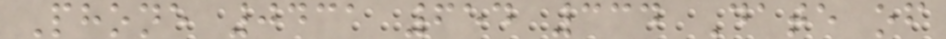Phone 0431 654 334 Date of
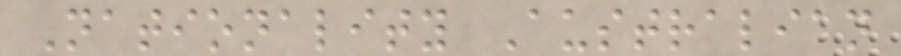Nationality Australian
